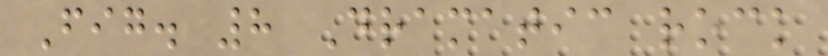Fig. 8 Dramatic rock
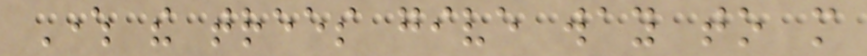Where the trees give way to more
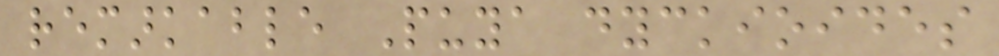remarkable Puya dyckioides
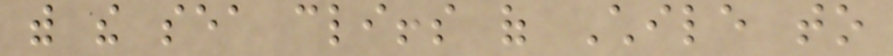with the sea cliffs of Chile to
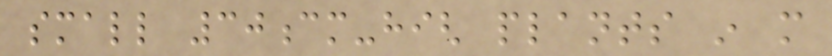small 30cm-high plants in more
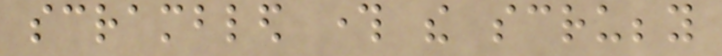scrambled through the scrubby
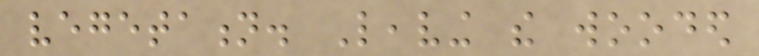vegetation. Leaving the wooded
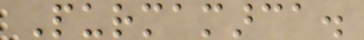Purmamarca.
